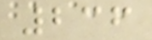236
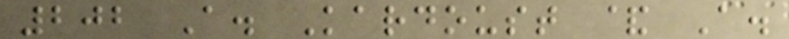202 A. Kardoust & A.
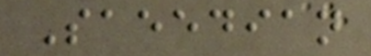Saeedian
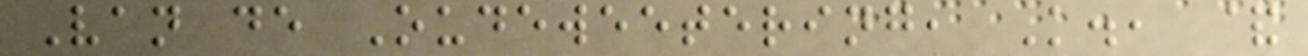Van de Oudeweetering, K., &
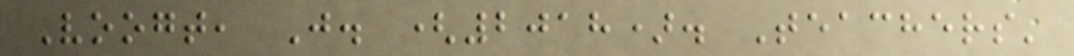Voogt, J. (2018). Teachers'
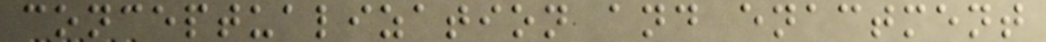conceptualization and enactment
